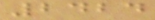2424
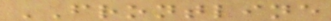FRONTLINE
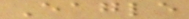Eagle
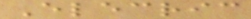Elecric
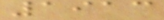1913
